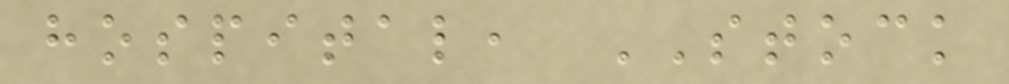hospital, STOCK
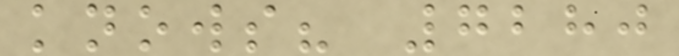knows? 7280
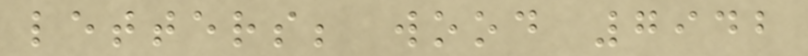letters; wood 7942
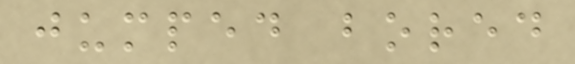jumped bored
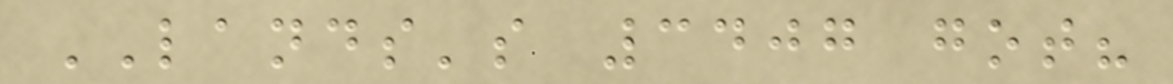LANDS's 3407 got?
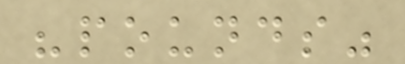"pounds"
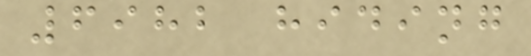6982 hiding
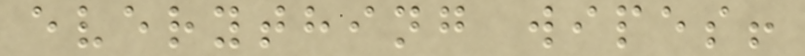everything wipes!
